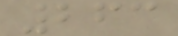263
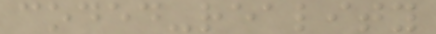coded-reality
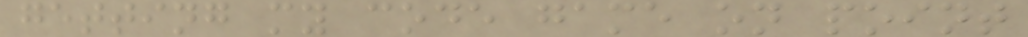getting my code game on point
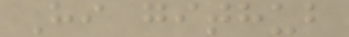Hi github
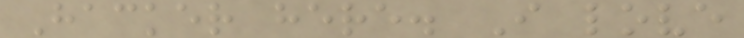Hacker here. I love
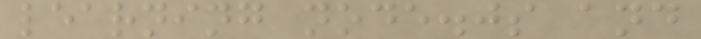learning node.js and
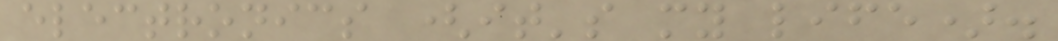electronics (it's my life).
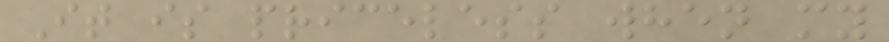It is priceless when my
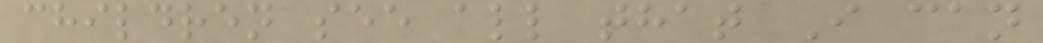children see all that I can
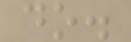do.
